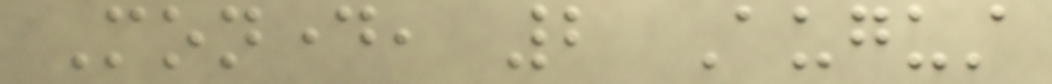Monday, 2 August
